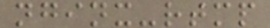nginx-rtmp
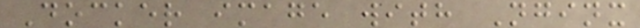Docker image with Nginx
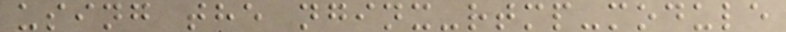using the nginx-rtmp-module
